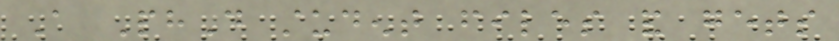A PhD student files and gets
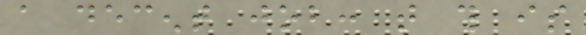a decent job: that this is
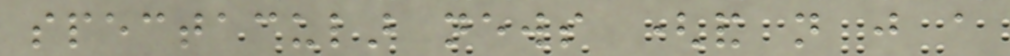spectacular news (and not just a
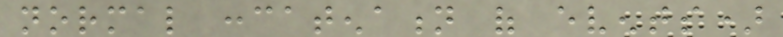normal concatenation of events)
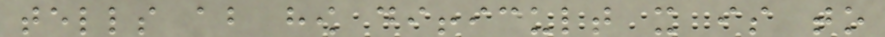tells about how difficult it is to
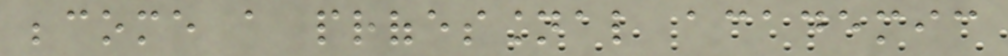become a professional academic
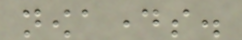nowadays.
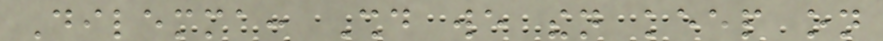Dilemma: Should we then keep on
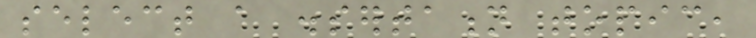select a dissertation topic,
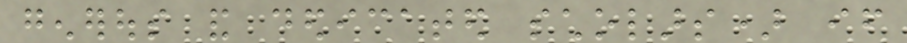generous and dedicated scholars) if
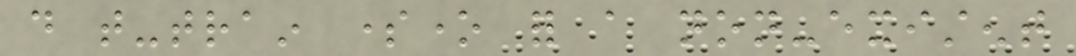do that-train someone for a non-existent
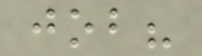job?
